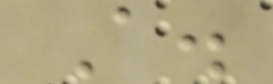A.
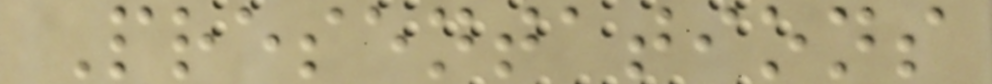Presentations
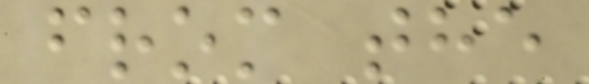from the
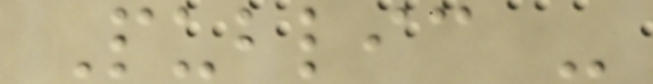Public -
